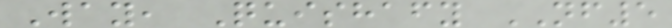Way, Quishafy NF5
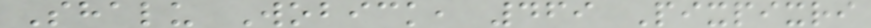Shalu Wobick, 469 Pixpixri
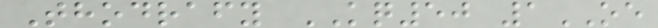Thodrafy KQ50 1OE
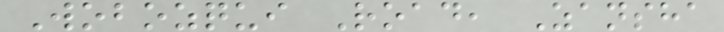Wobozqui Road, Zansha
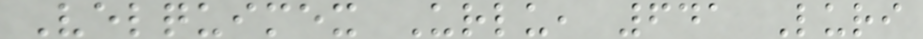Velquimex Urlu, 641 Luri
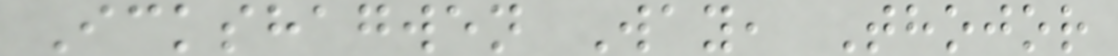Ickshagwen Way, Thojor
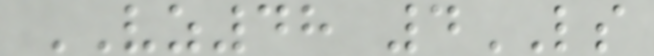VZ48 4LS
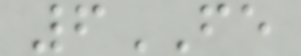6FE
